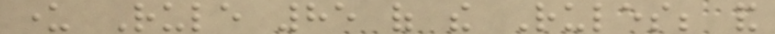under Rule 85 of the Rules; and
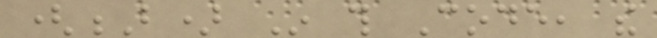(B) In this Code, the
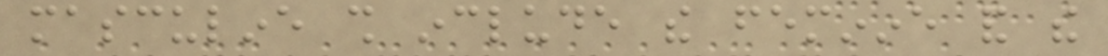masculine shall include the feminine and the
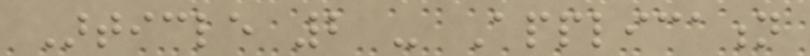Article 2 - Application
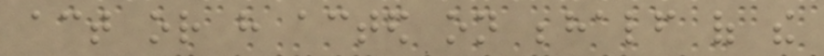act or have acted on behalf of the
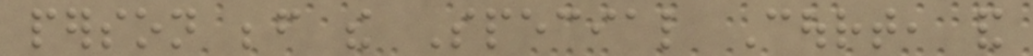person before the Special Court, and
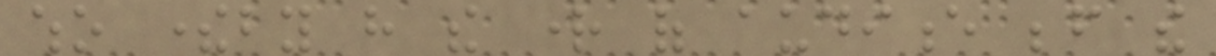who thereby have the right of audience before the
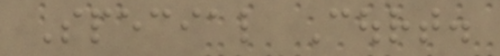Special Court.
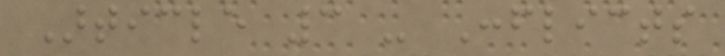Article 3 - Conflicts
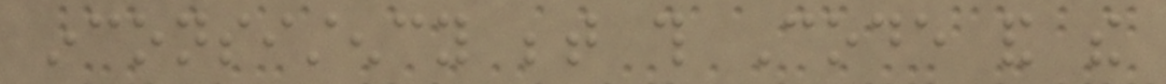inconsistency between this Code and the
